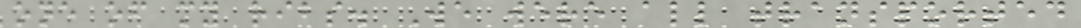one of my ribs. We were all transported
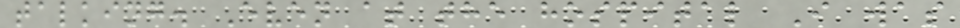talking. Even at the hospital I was
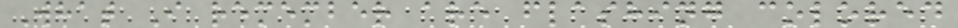What I remember are flashing colored
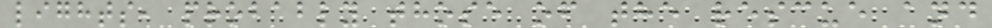lights, probably those of the rescue and
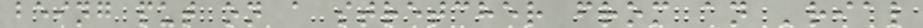being put on a stretcher from an 'rial
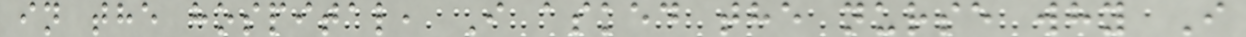in the hospital, I asked the nurse why I
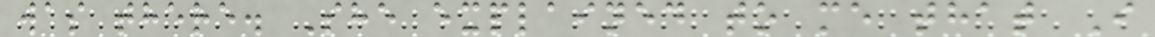was there. She explained to me that I
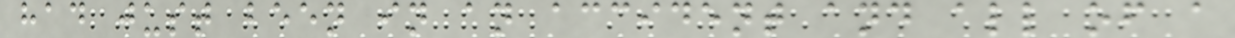had just been in an accident and all of a
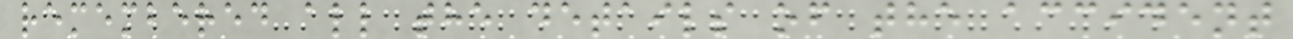remembered all the details of the accident
